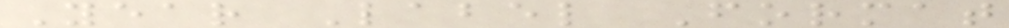Year Label Format
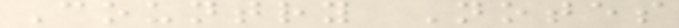Country Notes
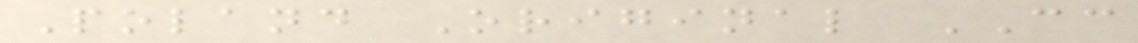Poland Original CC
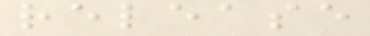release
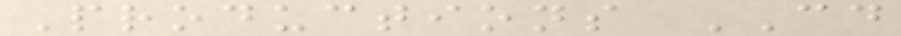Productions CD
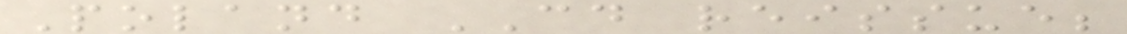Poland CD reissue;
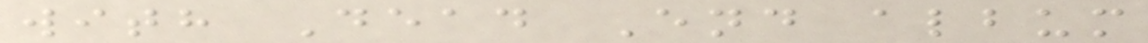with Dead End album
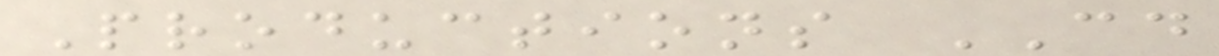Productions CD
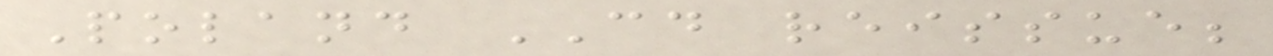Poland CD reissue;
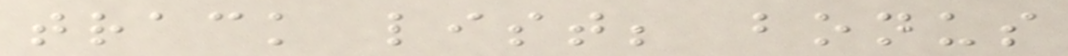track list; bonus
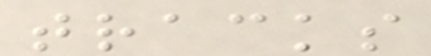tracks
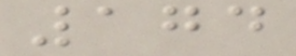174
